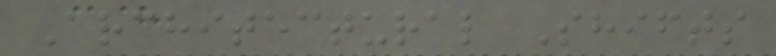Architectural Shifts
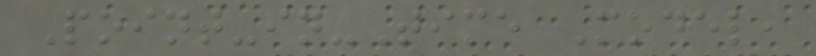Point-in-Time Model,
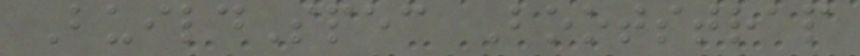BuildSpec Bootstrap
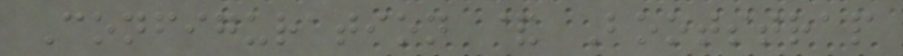Configuration & Bootstrap
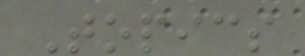Topics
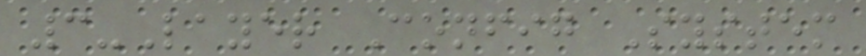3-Layer Config System
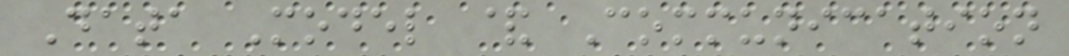Data Model & Communication
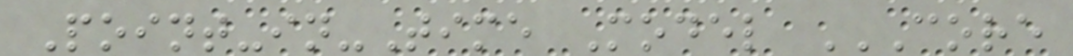Point-in-Time Model CORE
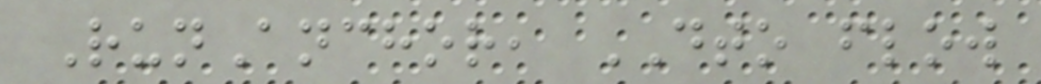RunAnchor, DTO flow
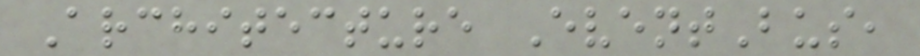Architecture EventBus,
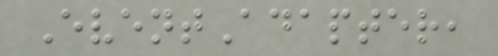EventAdapter,
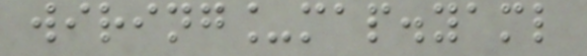wiring_map.yaml
